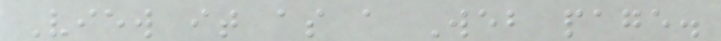View it as a Web page.
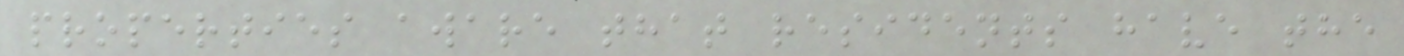properties aware that residents have the
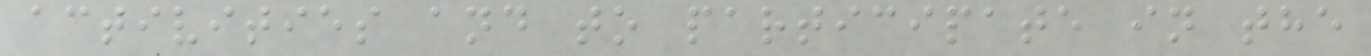activities and to participate in the
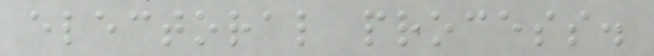electoral process.
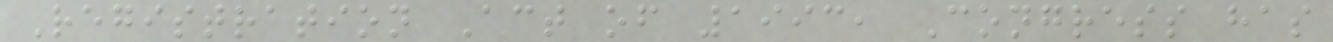Registration Act of 1993, Congress has
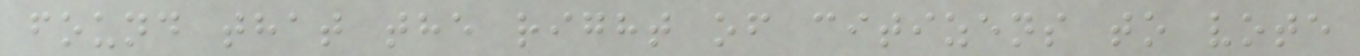found that the right of citizens to vote
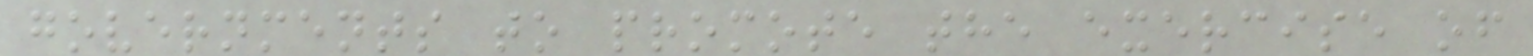governments to promote the exercise of
